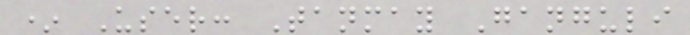* User: Tanmay Ganguli
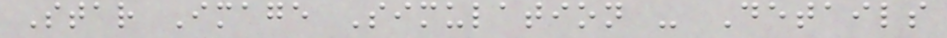Star Image Simulation - Details
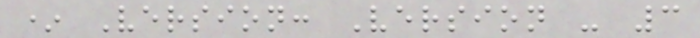* Version: Version - 3
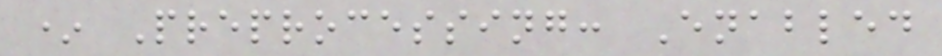* Preprocessing: Enabled
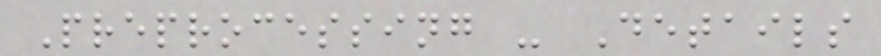Preprocessing - Details
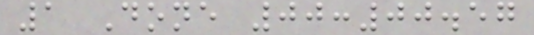1 Done 00:00.57
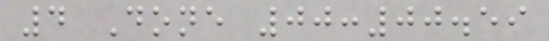4 Done 00:00.59
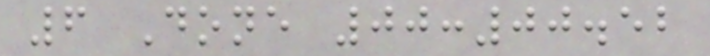6 Done 00:00.52
